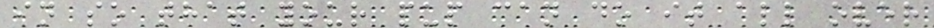in so that your pup can do it all over
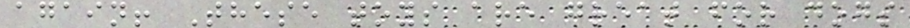again! These toys are great for dogs
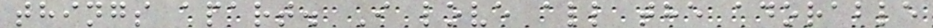things apart. I love all the adorable
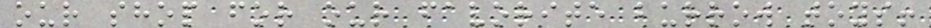our shop for our favorite burrow toys!
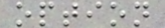option
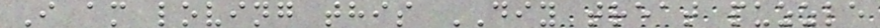I am loving this DIY treat puzzle
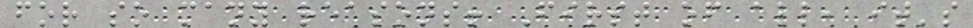for so many reasons! First of all, it's
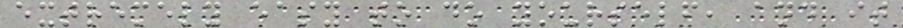extremely easy to do yourself, and it
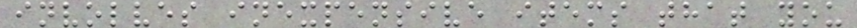involves inexpensive items that you
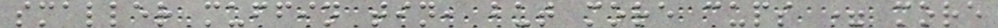smaller muffin tin, but more cups = more
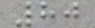80
